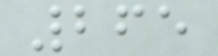265
